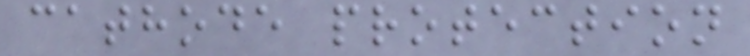cathode protection
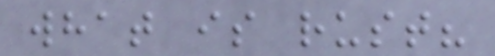what is rust?
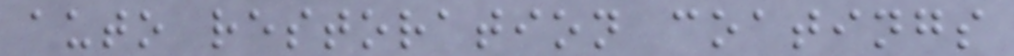auto restoration coatings
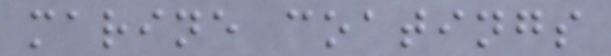marine coatings
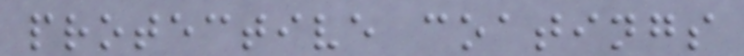protective coatings
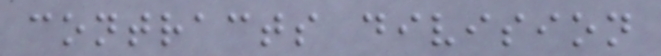contracts division
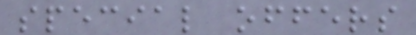special offers
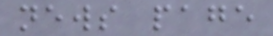news page
